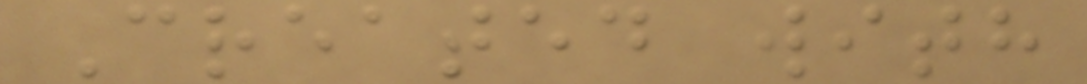Created with
